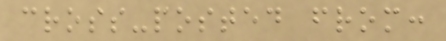cross-posted from:
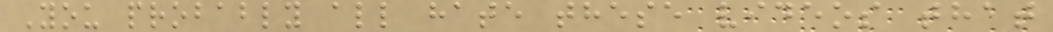You probably all hate these videos that
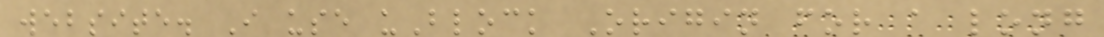website. I use uBlock Origin for a long
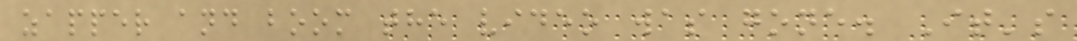zapper and boom the video was gone. It's
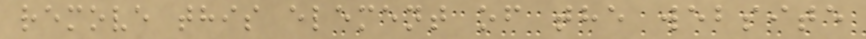remove this element of the website
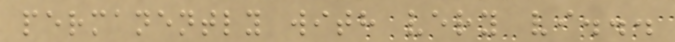permanently with very vi...
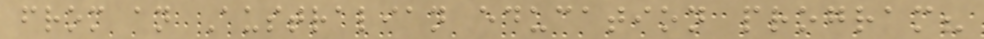from an Australian education program?
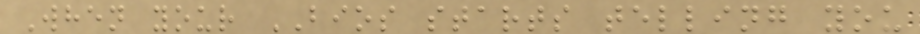When your BIOS starts telling you
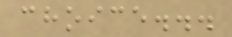choice...
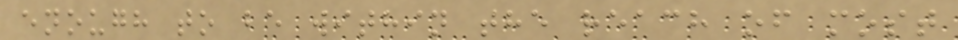enough to be within the reach of most
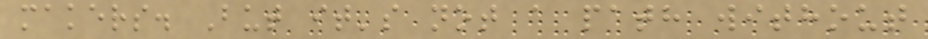makers. But it's not a path without
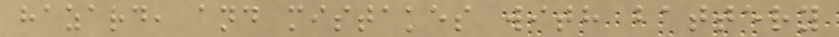hazard, and mistakes with battery
